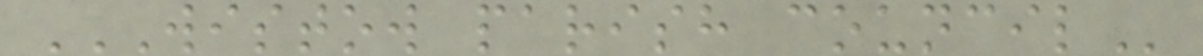WISTOW PARISH COUNCIL
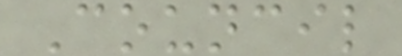Council
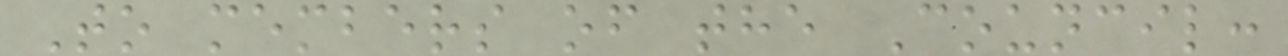To members of the Council:
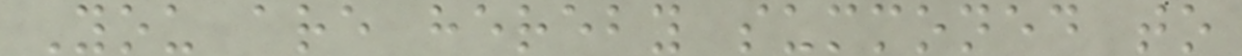You are hereby summoned to
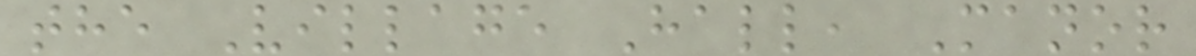the Village Hall, Manor
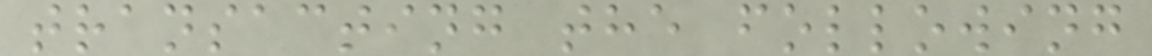transacting the following
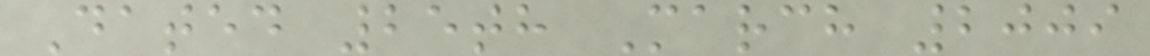Dated 25th March 2009
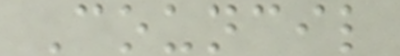Council
